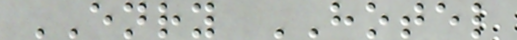ENRY HOTEL
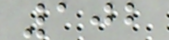102
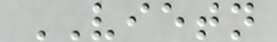VIETN
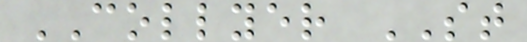COLLYER ST
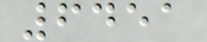6451
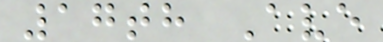17th Ave
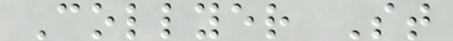Collyer St
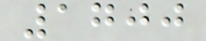1700
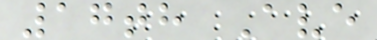17th Ave
